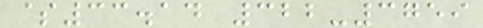$33.14 322-3759
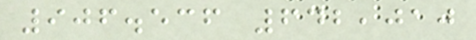906.536 642,010
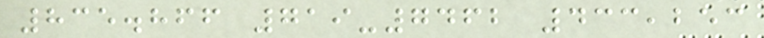835.866 719-7462 433,253
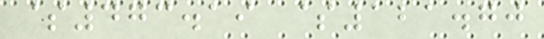$473.19 $121.70
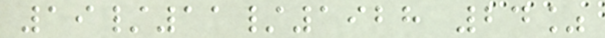19/11/1928 24%
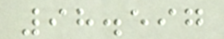98.597
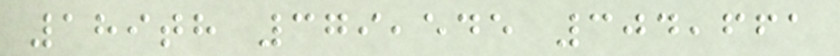189th 379,545 304,661
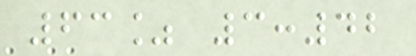63% 3:42
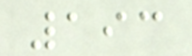193
